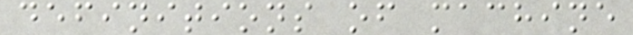definitions of machine
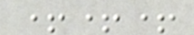+++
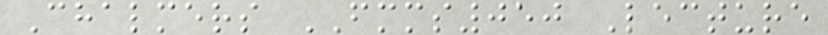Chalmers FMMS050 Lecture
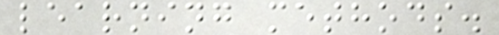learning methods.
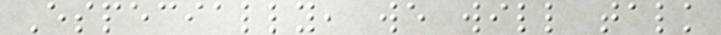Especially, we will talk
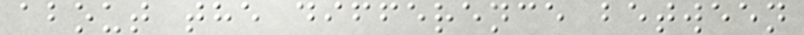about the difference between
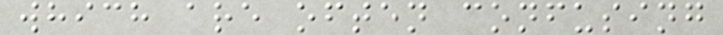which are often confusing
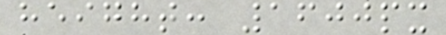height: 1600px
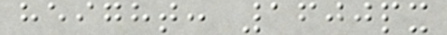height: 1600px
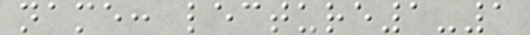name: lecture1-1
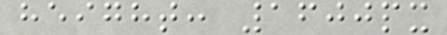height: 1600px
